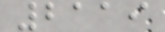2119
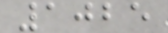1025
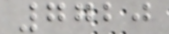7720
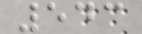543
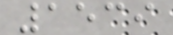1539
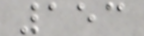153
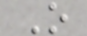O
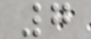7
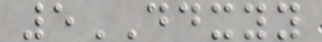5DDXYY
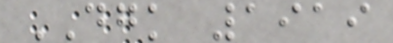DGK 1919
